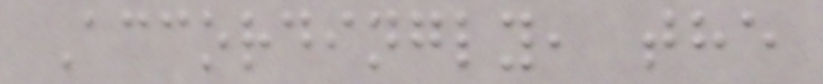Accordingly, the
